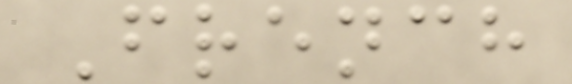French
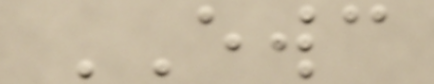EWC
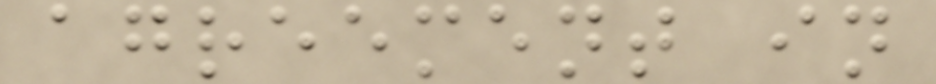agreement in
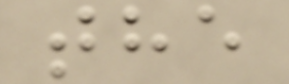the
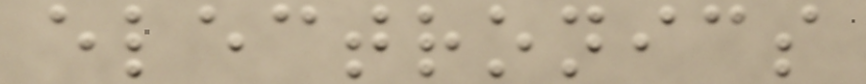electronics
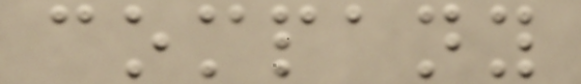company
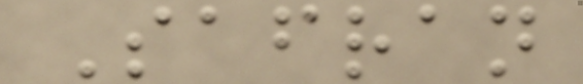Safran
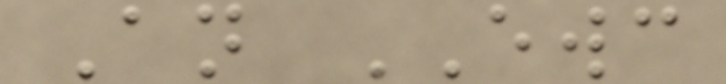An EWC
